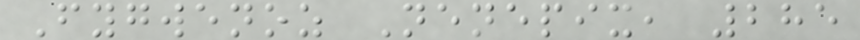Fygwenoz Nenepix, 285
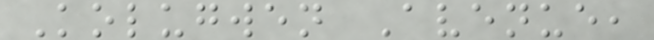Kolugwen Avenue,
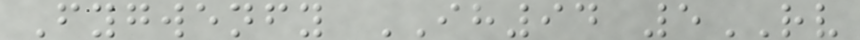Fygwenfy IH94 5RV
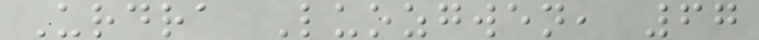Urdra Luozgwen, 67
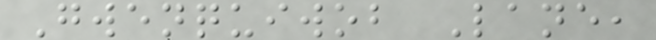Gwenquiwob Lane,
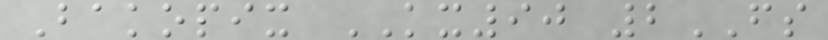Bakopix KX90 2FS
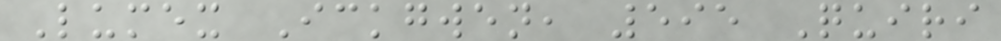Lumex Ickgwen, 595 Quiri
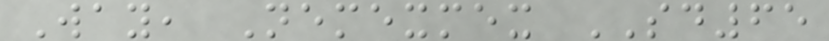Way, Nemexmex SD65
